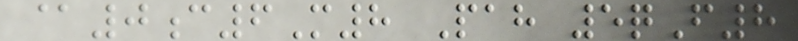@0c6M8 Pah 5qF8
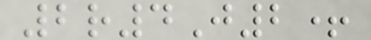2r4J2+
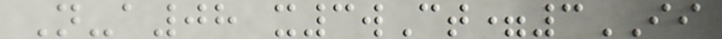N-a08 x3wCt=3II
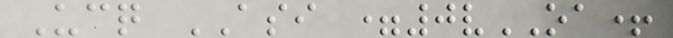Ucq ASI =0vOA+
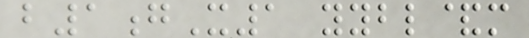b1gX1 yybl&m
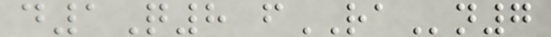d1Q8 fRAn7
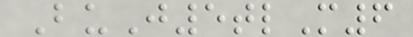BuJ5tlM6
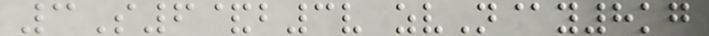3S6&b3v zvN@y8kg
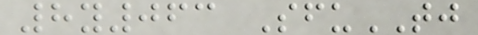8y063 SfuTJ
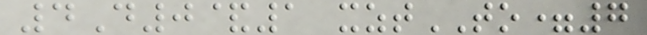4D0&1 xztTO=7
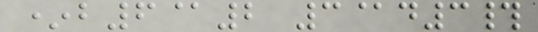*b6@2 3@d3#
